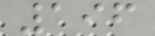196
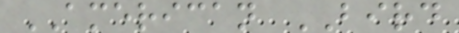AMERICAN BIRD
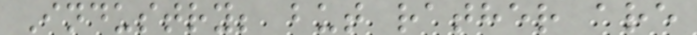Industry; but rather are
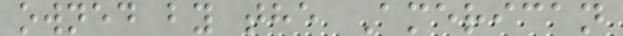owned by the American
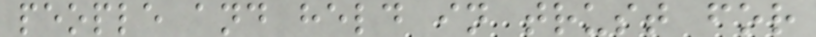people and held in trust for
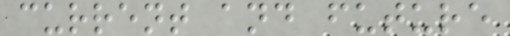current and future
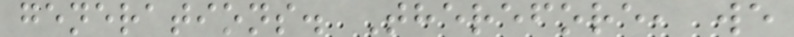generations. Therefore, we
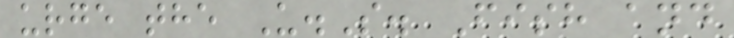urge the U.S. Fish and
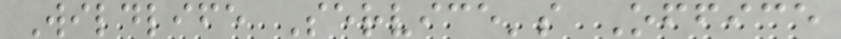Wildlife Service's Office
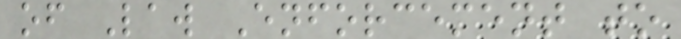of Law Enforcement to
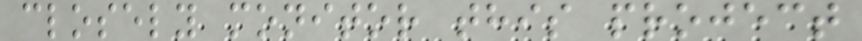closely monitor this project
